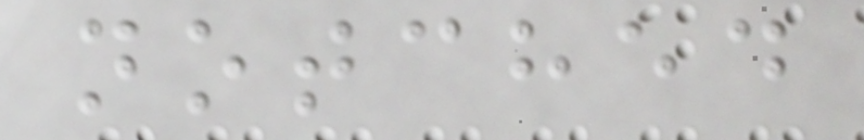notched
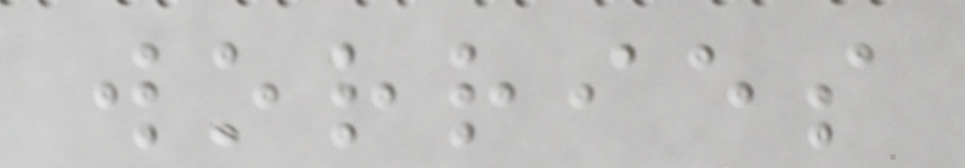worries
